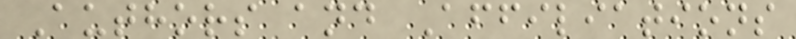Authors and Affiliations
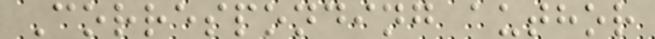Corresponding author
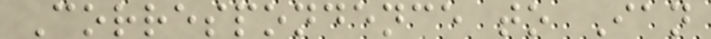Correspondence to Ian
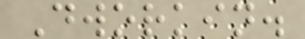Dworkin.
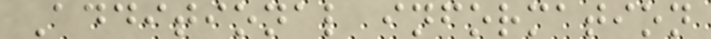Additional information
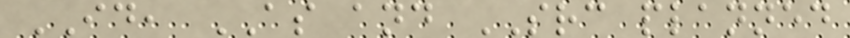ID, AS and SRC planned
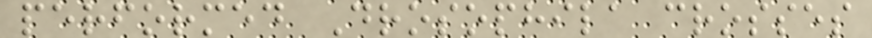performed Drosophila crosses
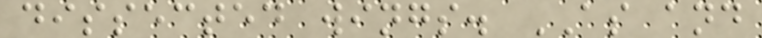dissected wings. AS and
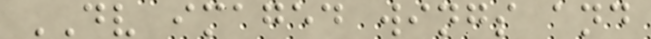DV imaged wings and
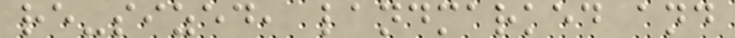re-sized, landmarked and
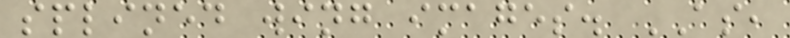splined wing images. AS,
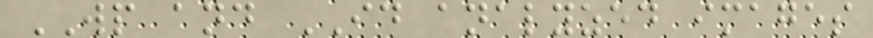WP and ID analyzed images
